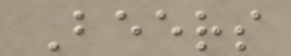Beers
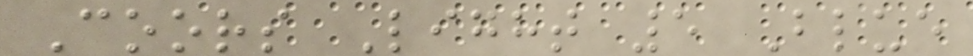Coors Light 5 Blue
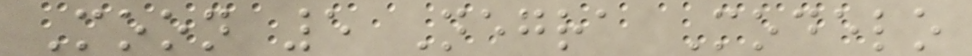Moon 5 Negra Modelo
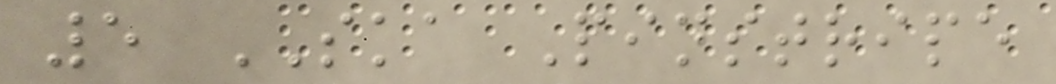5 SKA Pinstripe
